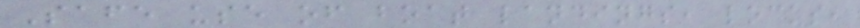Safe use of boat landings, locks,
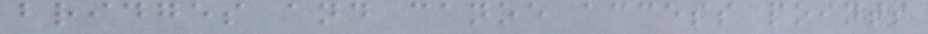bridges and canoe access points
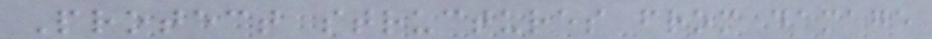Protect structures from damage
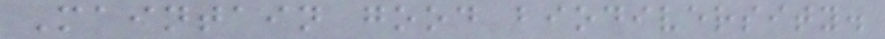Maintain good biodiversity.
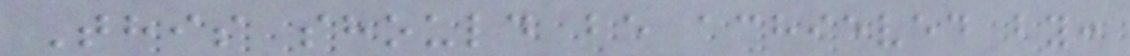This should be achieved by:
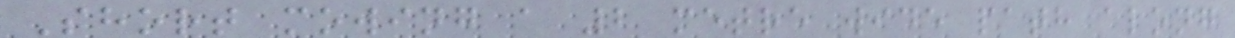Short mowing a 2 metre wide path along
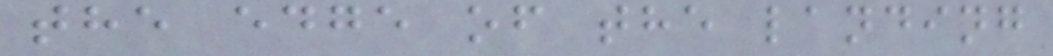the edge of the landing
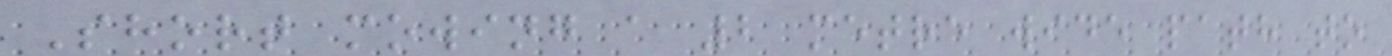Short mowing a 2 metre wide path to
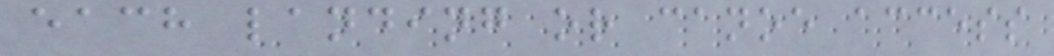each landing or canoe access
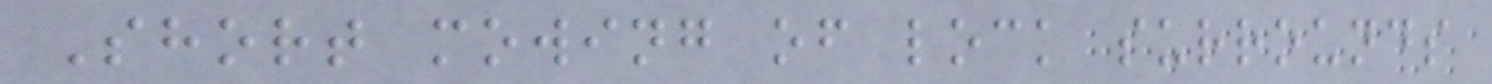Short mowing of lock surrounds
